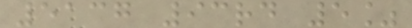5137 93rd 5%
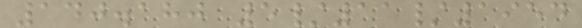140.180 5/11/1954
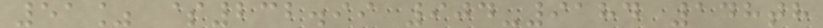51% $232.99 904-9184 148th
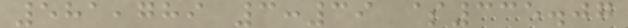581,789 3:39 $335.07
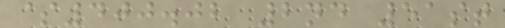$400.02 2nd 51st
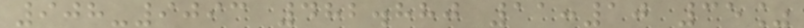908-9093 482.880 11:10 35%
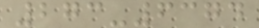273-6374
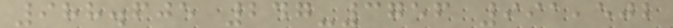988.605 247-3756 991,502
